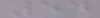54
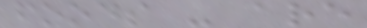foods - are
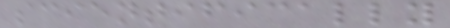scientifically
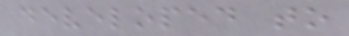developed to
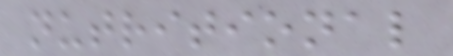nutritional
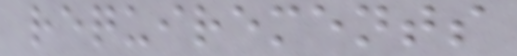requirements
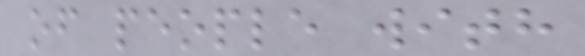of people with
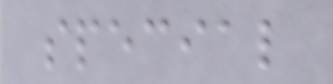special
